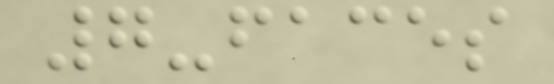7-faces
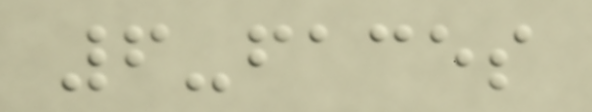6-faces
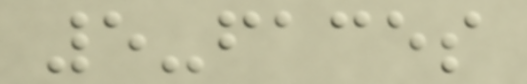5-faces
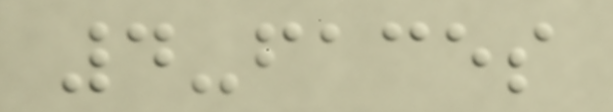4-faces
